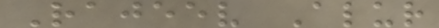Rajeev Alur
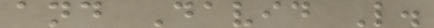and David L.
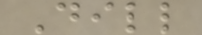Dill
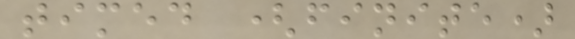timed (finite)
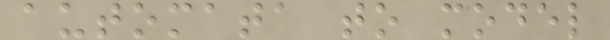automata to model
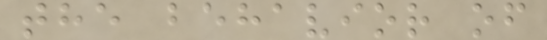the behavior of
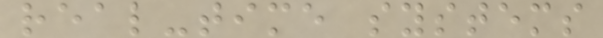real-time systems
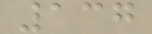137
